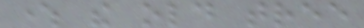where the old tree
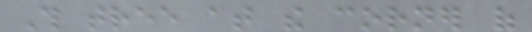This tree at the corner of
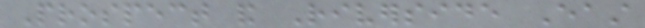Prospect and Riverside East
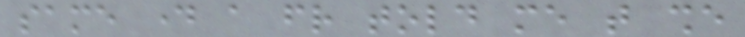same day a friend told me that she
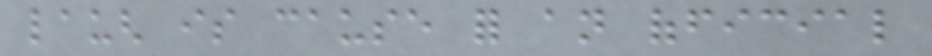laugh is cause for an official
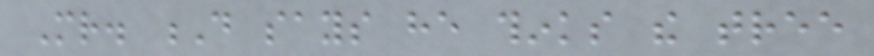Mr. D says he thinks the tree
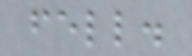fell.
